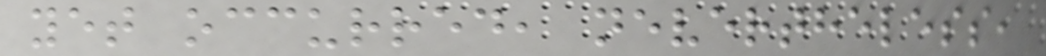yet occurred, nevertheless,
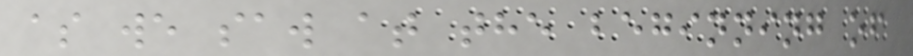as we saw at the beginning of
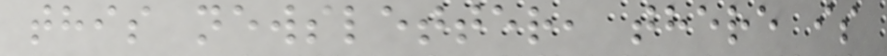this newsletter, there is
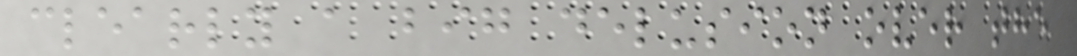clearly a big delusion over the
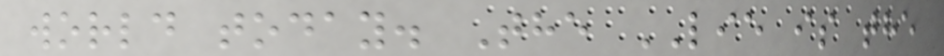world today. The LIE is the
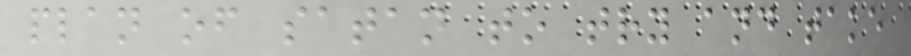plan of satan to try and take
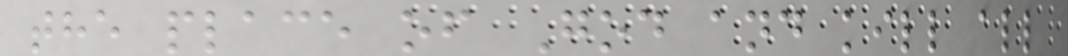the place of God and kill all
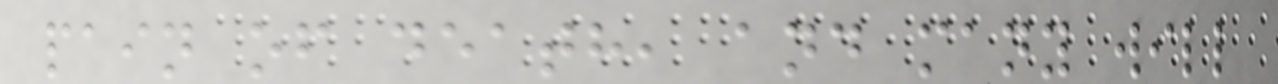pain of death, and many will
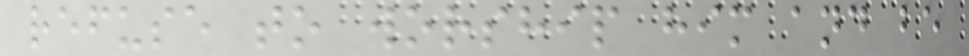refuse to worship him and be
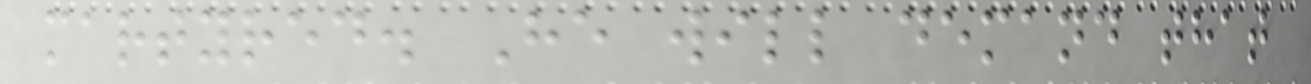martyred. He will demand that
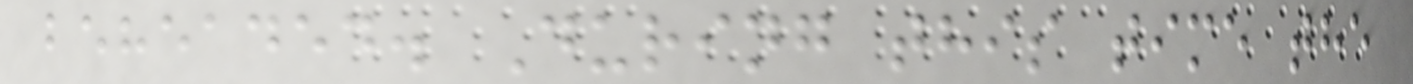beheaded. During this time the
